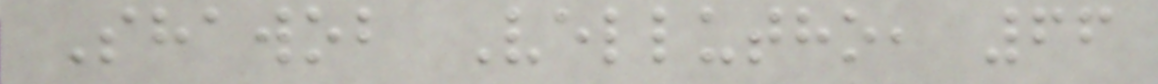Shawob Vellutho, 66
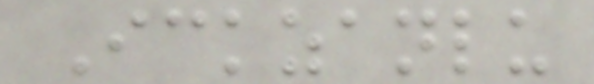Ickzanlu
